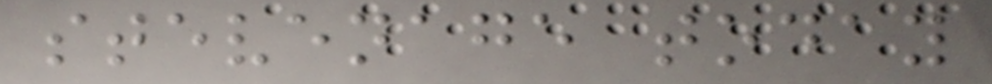stevenage today
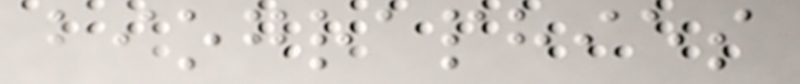biographies
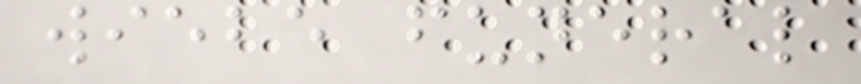wiebe funeral
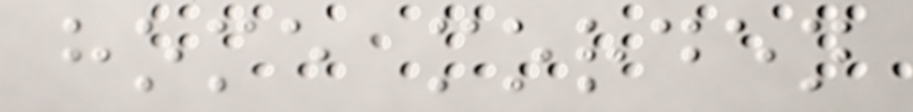home morden
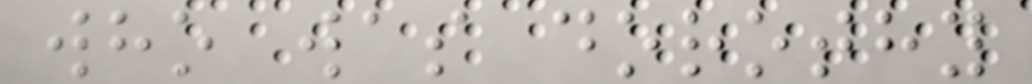who was dorothy
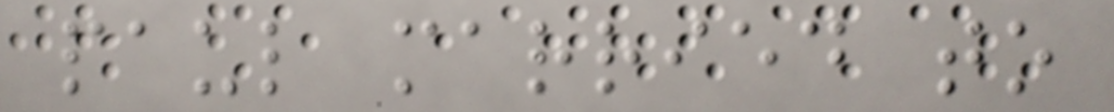paul married to
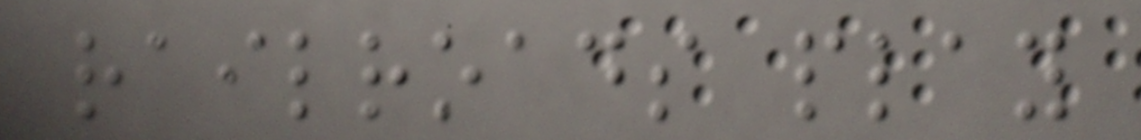railroads play
